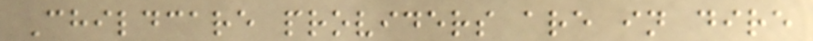Childcare providers are in dire
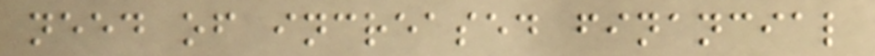need of increased financial
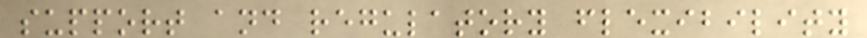support and regulatory flexibility
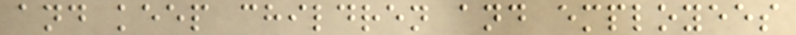and keep children and employees
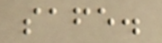safe.
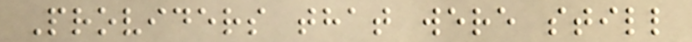Providers that were still
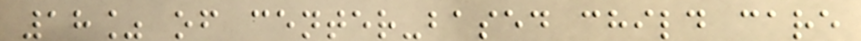18% of center-based child care
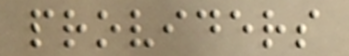providers
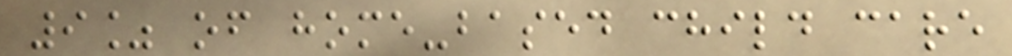9% of home-based child care
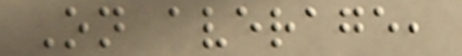On average,
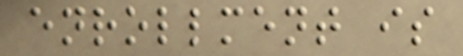enrollment is
